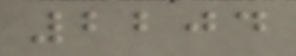2204
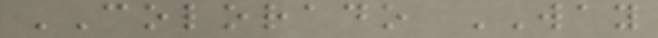COLORADO WAY
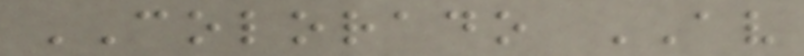COLORADO AV
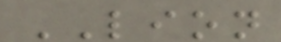LION
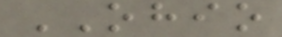OHIO
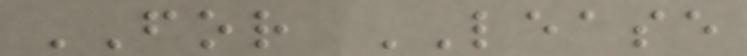FOR LEASE
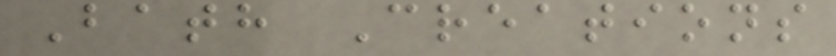Bath Creations
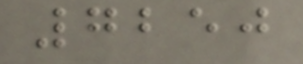7250
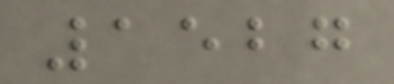1527
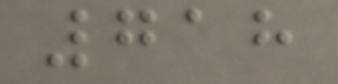718
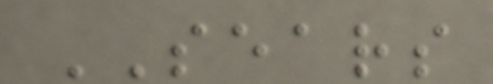SEARS
